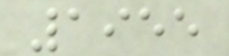1955
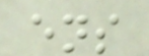ens
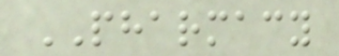PHARMACY
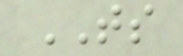TS
